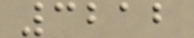3212
